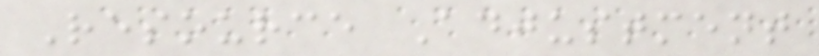Resource Adjustment
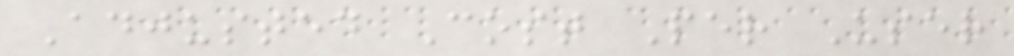Adjusted Cost Per User
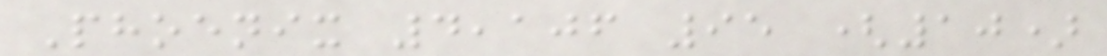Phoenix 4,106 95 (10)
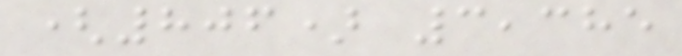(806) 3,385
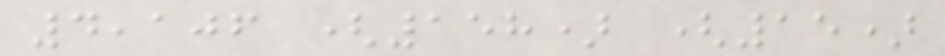4,106 (158) (15)
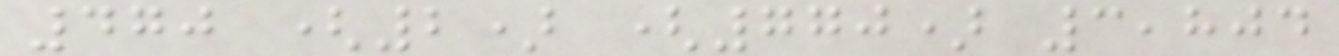470 (2) (770) 3,804
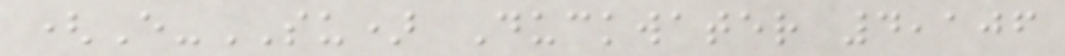(E-SU) Duckwater 4,106
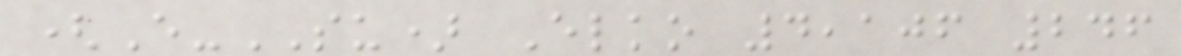(E-SU) Elko 4,106 246
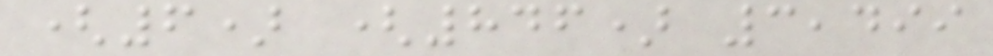(6) (846) 3,499
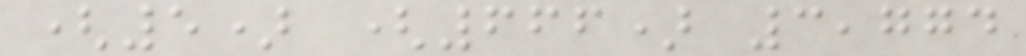(5) (666) 3,774
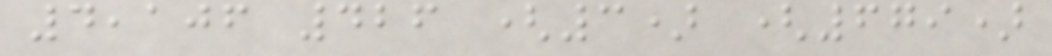4,106 426 (3) (679)
